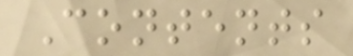Contents
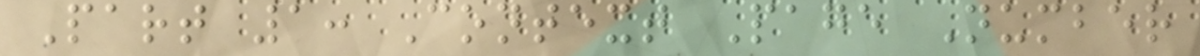Part 1: Context Page Number
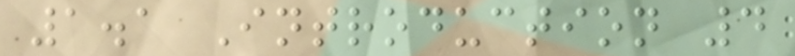1.1 Introduction 4
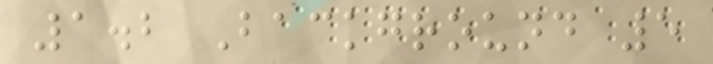1.2 Background 5
